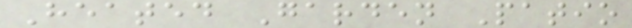Heated Garden Patio
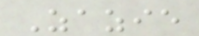Zazie
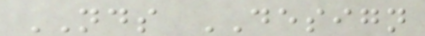NDS DESIGN
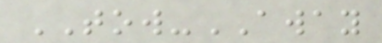TOW-AWAY
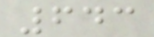643
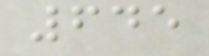645
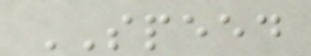SPEED
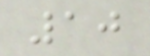10
